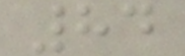84
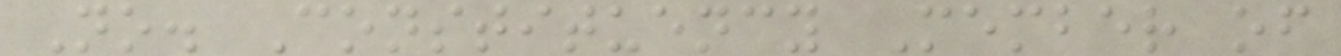No. Constituency Member of
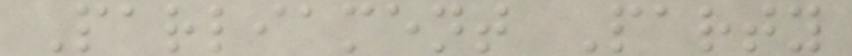Parliament Party
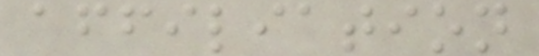affiliation
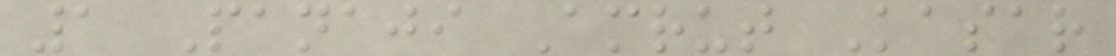1 Panaji Amrut Kasar
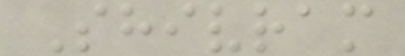Shivram
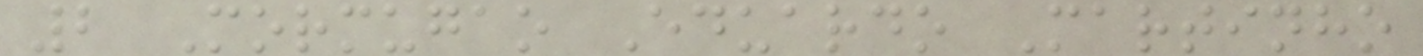2 Mormugao Eduardo Martinho
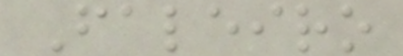Faleiro
